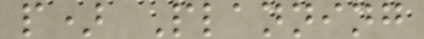p) Planning
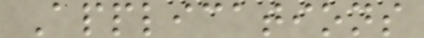Applications
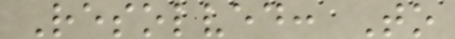Resolved: To
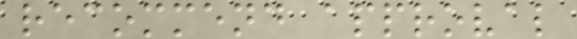recommend approval
